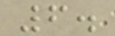6.
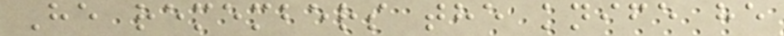He remembers the knife he
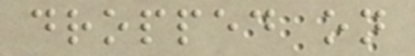dropped on
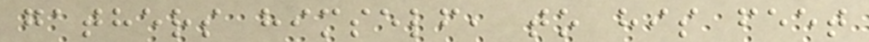gathers himself, to his feet
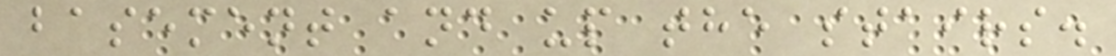basement and up the stairs.
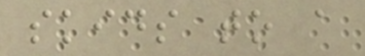skids to a
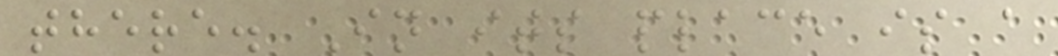there. In its place is a
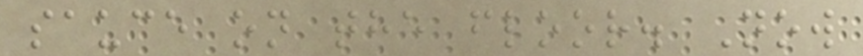sauce on the floor. Now
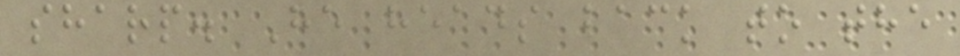sharp. He heads back to the
